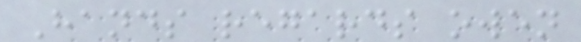Hands regards owen
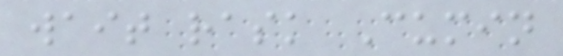wait rask Cumin
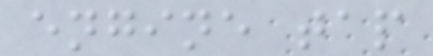engine tap
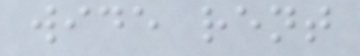wide rent
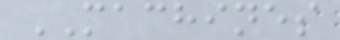MACHINES
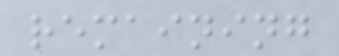remaining
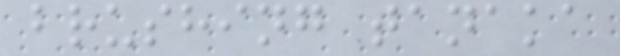brushing tanaka
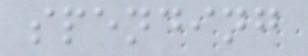spending
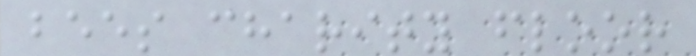bees charity floor
